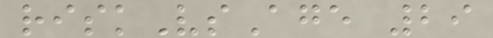riskVsAge 29
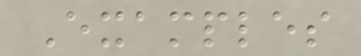Examples
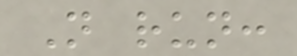Not run:
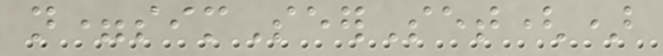n=simSeerSet()
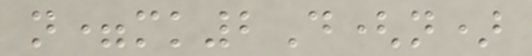n=mk2D(n)
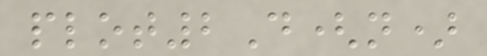plot2D(n)
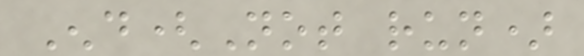End(Not run)
